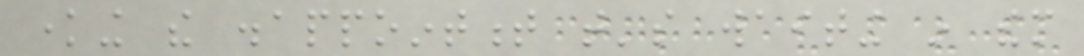knowing the disappointment that's waiting in them
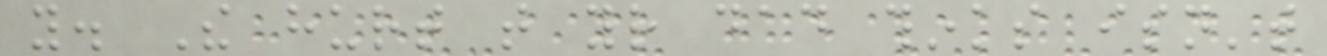you. The hurt that your dad thinks isn't
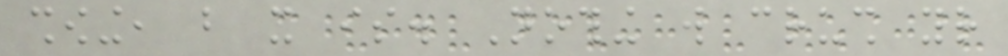showing, but it is. Nothing will crush your
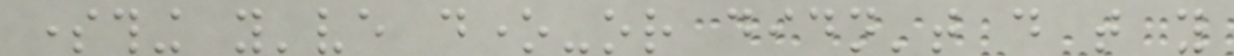something you've done-or didn't do that you
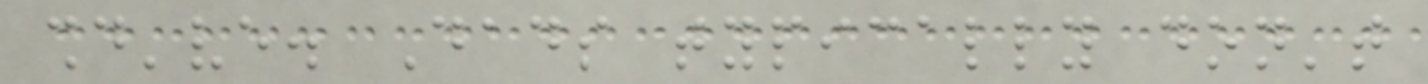should've. Dads typically don't
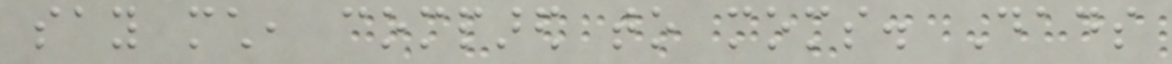say much, compared to moms. Dads
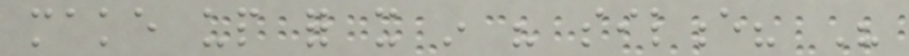make up for it in his silence? His
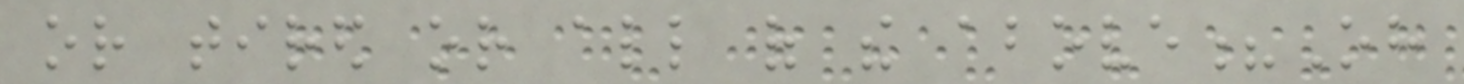or tired or all of the above?Oh
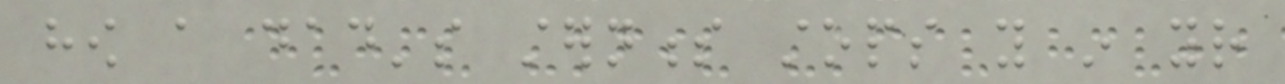how a dad's sternness stops you in your
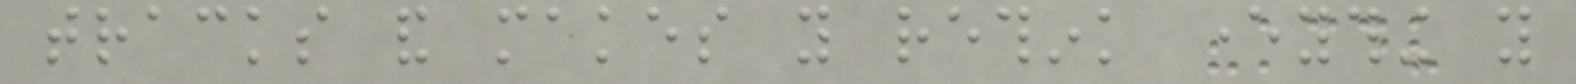tracks and makes you rethink everything you
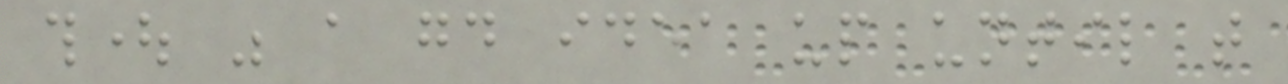thought was a good idea up until that
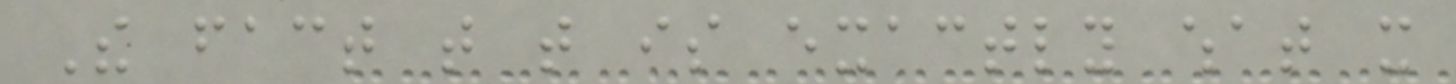The fact that that is exactly what it
